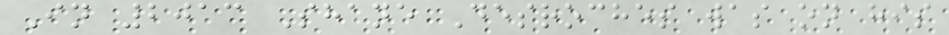In 2013 Shane Desroches was on his
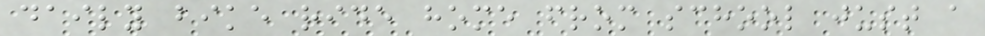daily bike ride home from school just a
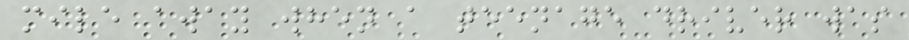mile away when a teenage driver was
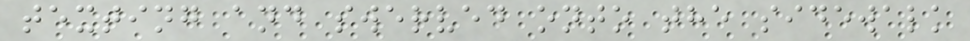texting and swerved onto the sidewalk
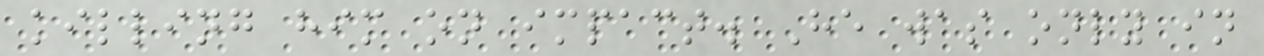killing him on impact. He was only in
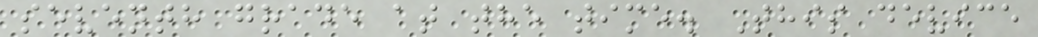seventh grade at the time. This device
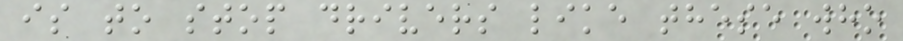is to stop drivers like these who
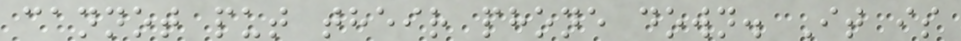cannot put their phone down. It is
